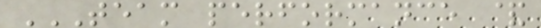TEAM PERFORMANCE &
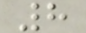8
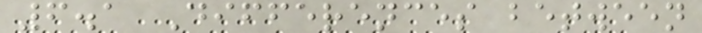6.1 Differences between
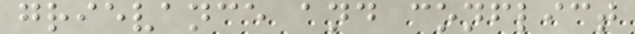grievance and conflict
